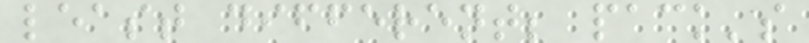least different; pack's
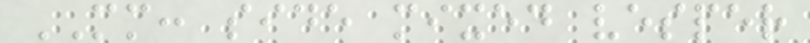MM: side mixed vesper
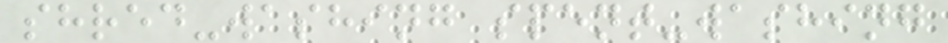shred-washing spent-washing
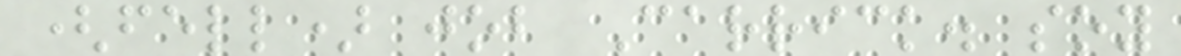(fell) job Carrick. soy
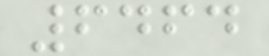6464
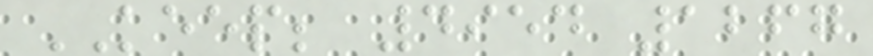KEEP; 4954 1267
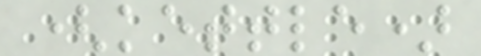(kettle)
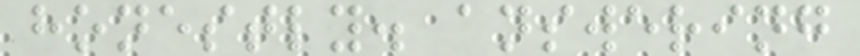honestly. answering
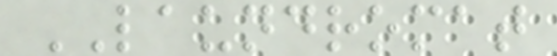LAUNDROMAT
